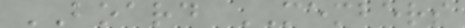BOARD MEMBERS
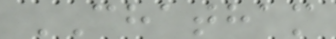CHATHAM
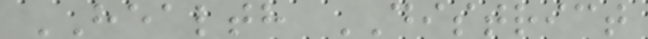HEALTH DISTRICT
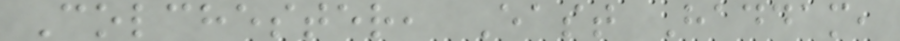Colchester, East Haddam,
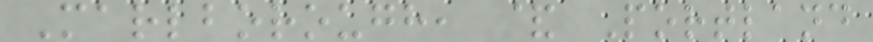Marlborough, & Portland
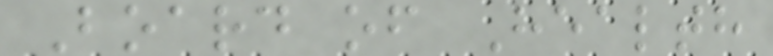Board of Health
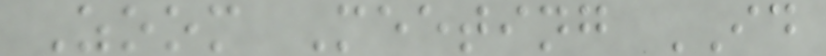Zoom Meeting ID
